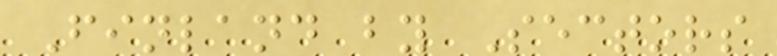Finland by Sectors
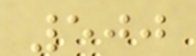500
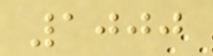1000
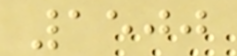1500
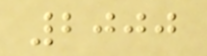2000
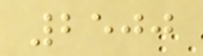2500
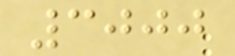3000
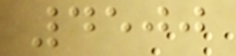4500
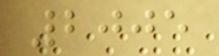2005
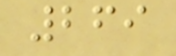269
